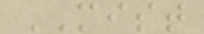MIST
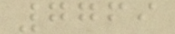7769
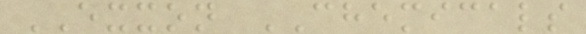EXXON CHEMICALS
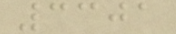3301
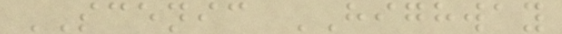SCENIC HIGHWAY
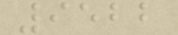9522
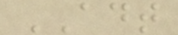ADT
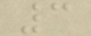3
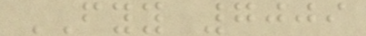FYY 7009
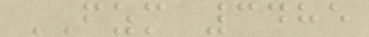FZM 3485
